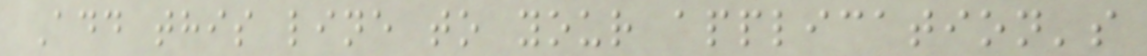Add this line to your application's
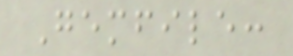Gemfile:
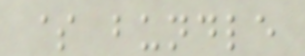$ bundle
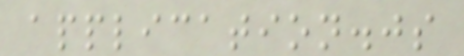application.js
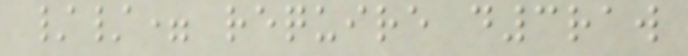//= require d3raw
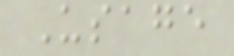Usage
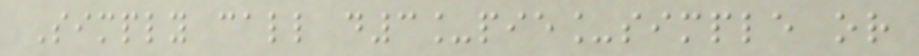Simply call d3_pie_simple or
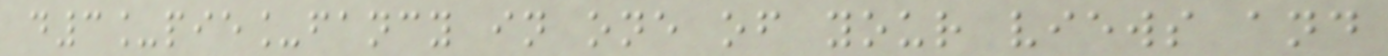d3_pie_fancy in one of your views and
